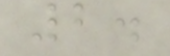2.
